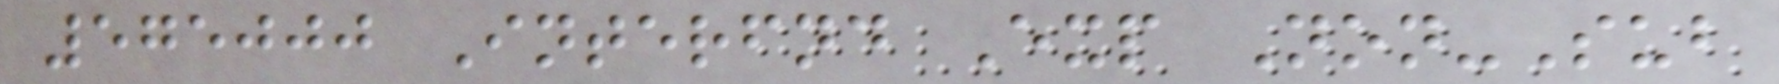575000 Interfnd Exp Non-Sub
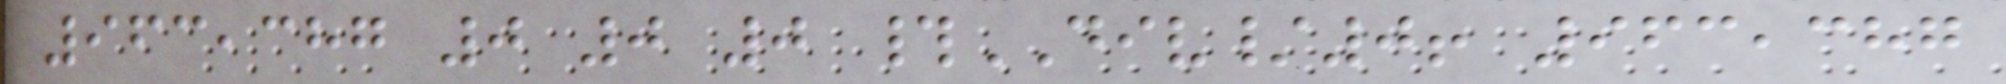963,387 0 0 0 #DIV/0! 963,387
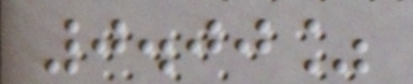0.00%
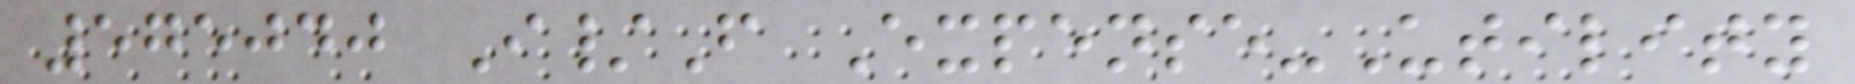575040 I/F Expense-Utility
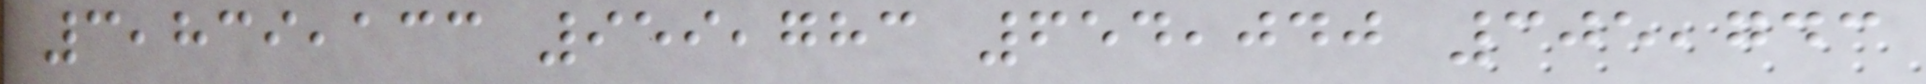3,839,133 959,783 654,040 305,743
